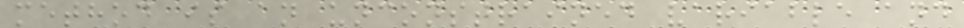method is an unconstrained variable and
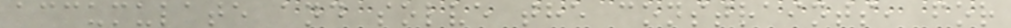accumulate and solve the constraints, for
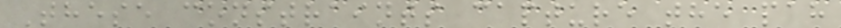These constraints capture the pah
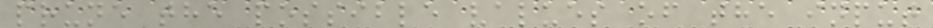prune the possible values of the input
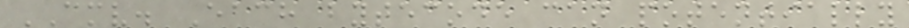CMV. Each bytecode can potentially
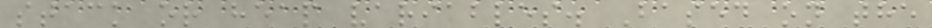stack or heap variables. Based on the
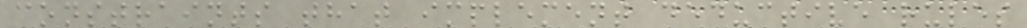constraints that implement deductive rules
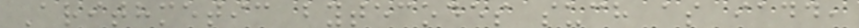Arithmetic bytecodes such as iadd,
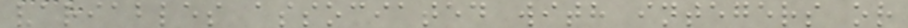variables associated with integers or
